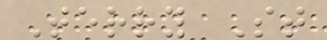Terry St
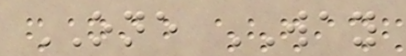ONE WAY
